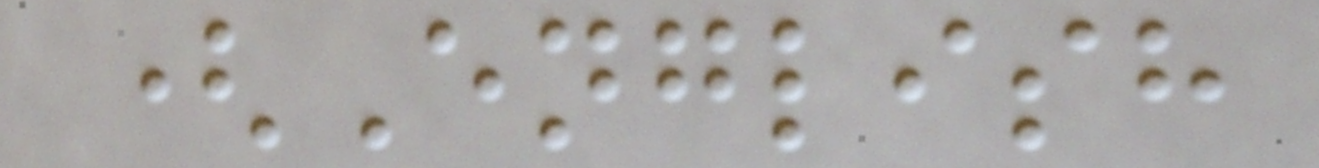(English
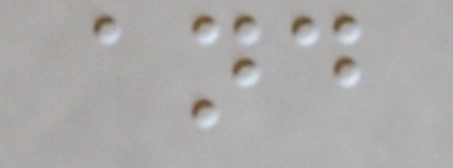and
